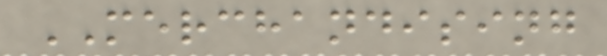MERCHANDISING
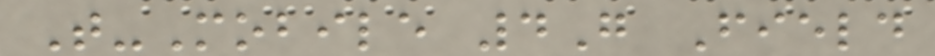T-Mobile 4G Field
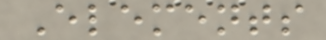Elements
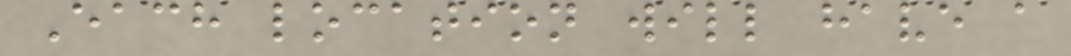Each location will have a
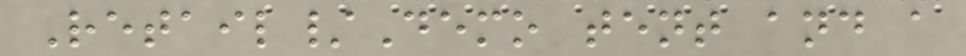Retail/Demo tent and a
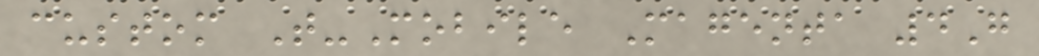custom T-Mobile Magenta 4G
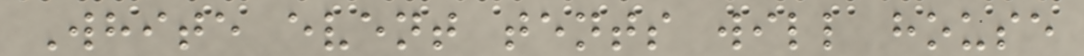White event tents will house
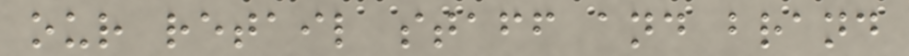our retail staff and brand
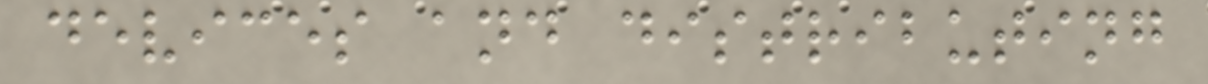devices and distributing
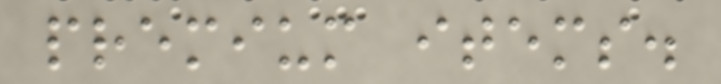premium items.
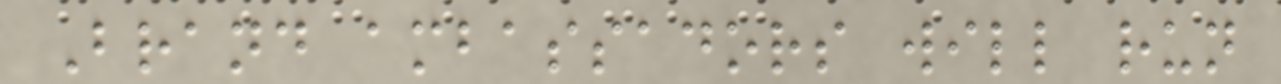Brand ambassadors will run
